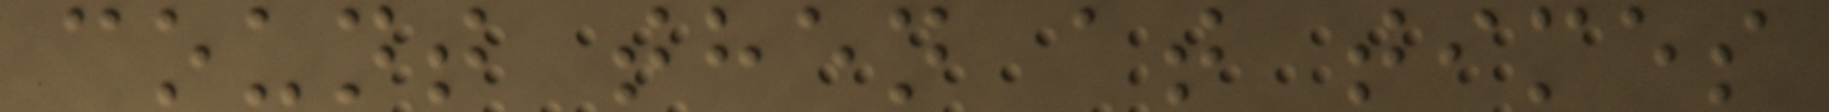count then at times
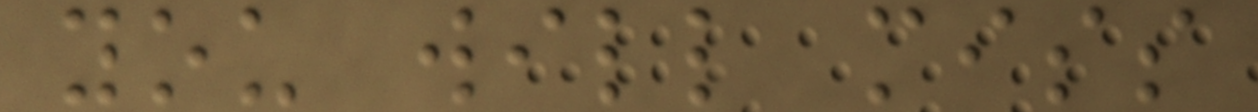you will miss
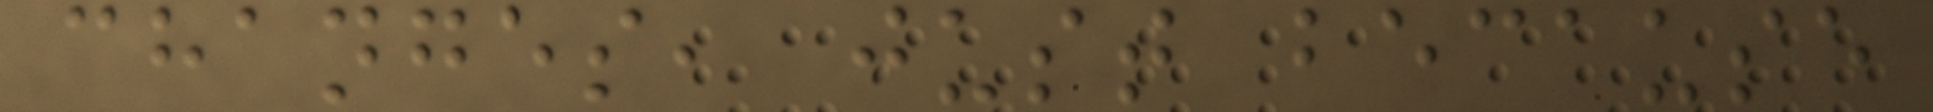changes, just because
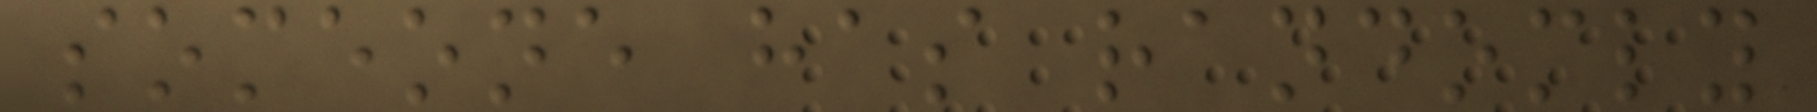someone has randomly
